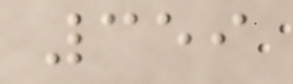359
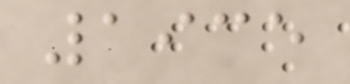1935
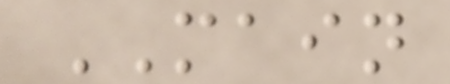MAIN
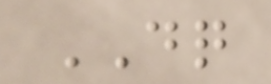DQ
